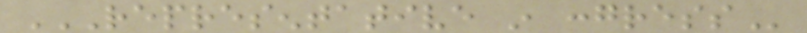REPRESENTATIVE IN CONGRESS
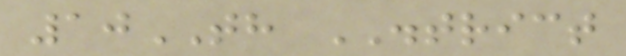10TH DISTRICT
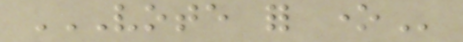VOTE FOR ONE
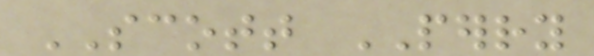SCOTT PERRY
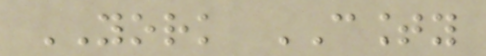YORK COUNTY
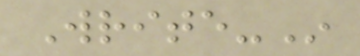Write-In
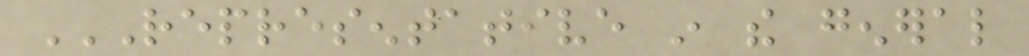REPRESENTATIVE IN THE GENERAL
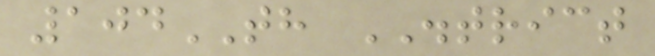104TH DISTRICT
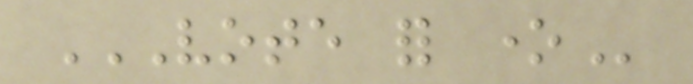VOTE FOR ONE
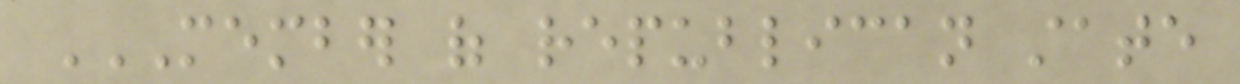MEMBER OF REPUBLICAN STATE
